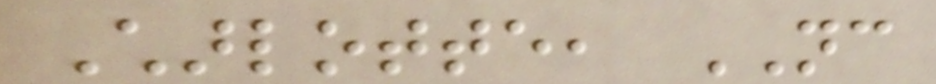Charlotte, NC
